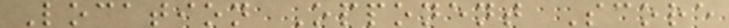Location Opponent Score
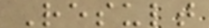Result
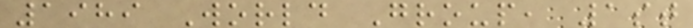1989 World Group, 1st
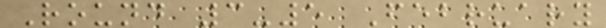Round 3-5 February
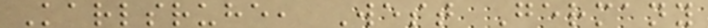Karlsruhe, West Germany
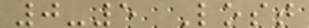0-5 Lost
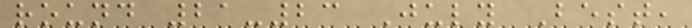round 21-23 July Best,
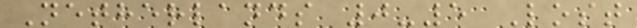Netherlands 0-5 Lost
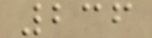236
